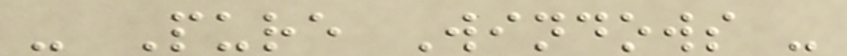- Pure Windows -
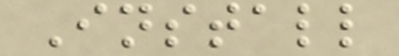Install
